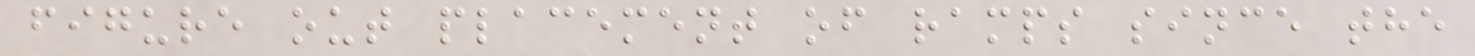figure out placement of ramps since the
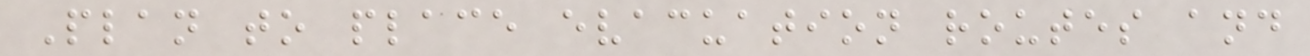Plan to place evacuation routes and
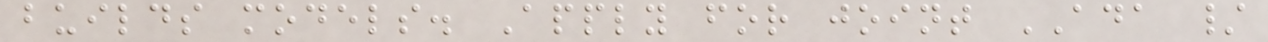builds models. Apply for joint ADA /
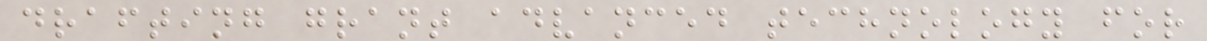drafting grant advanced technology for
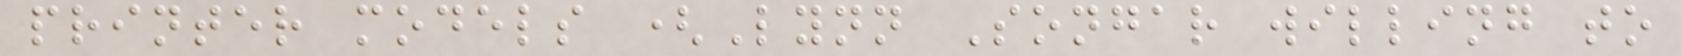printer models (Lynn Songar willing to
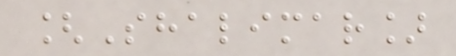[Shalimar]
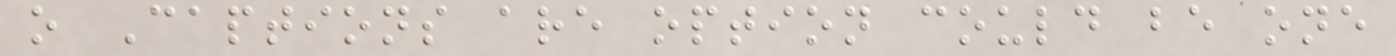o Captions are option could be one
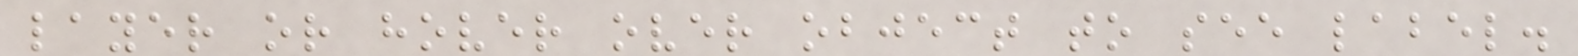layer or hover over object to see label.
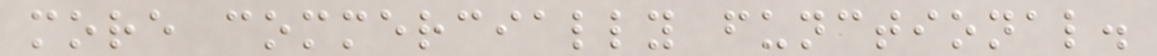more commercially functional.
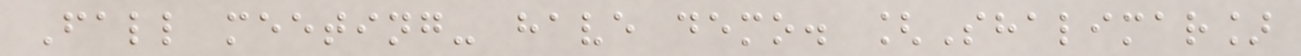Fall meeting- have demo. [Shalimar]
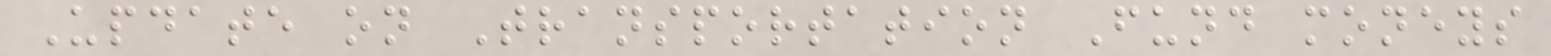Update on Transportation Fund moneys
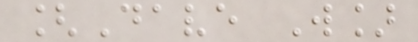[Dave W]
